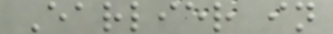Earlier in
